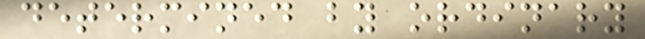determined by ordinary
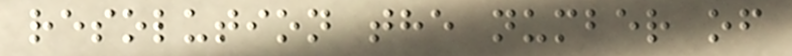resolution the number of
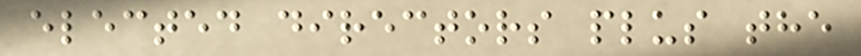elected directors plus the
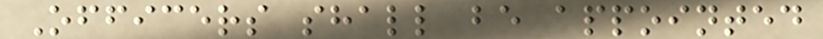Officers shall be appointed
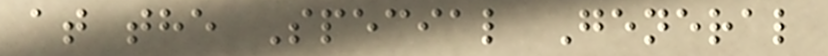at the Special General
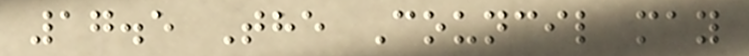17.5 The Council may
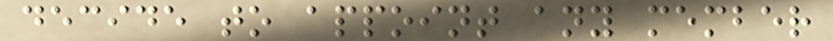decide to appoint any member
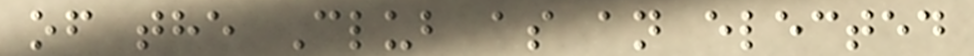of the Club as an elected
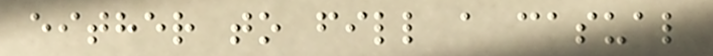either to fill a casual
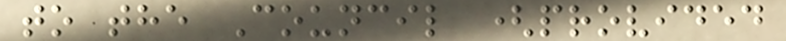to the Council (provided
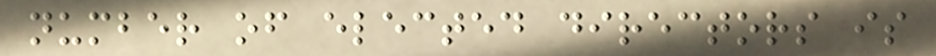number of elected directors is
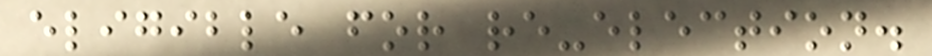eligible for re-election.
